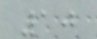10
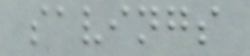savings
